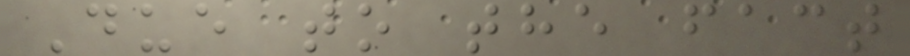Due to the fact
